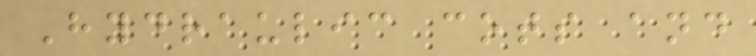Hydraulic cots and
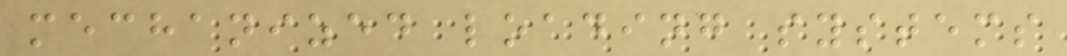mechanized loading systems
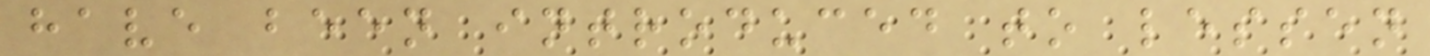have been introduced to lessen
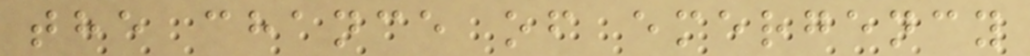the chance of emergency
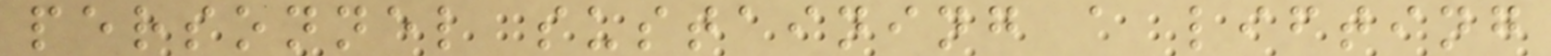personnel sustaining a lifting
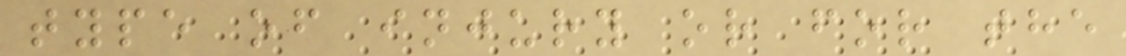type of injury or for the
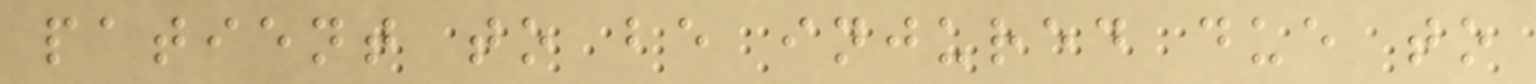patient to be injured due to
